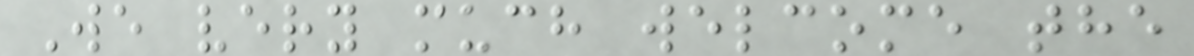We very much welcome the
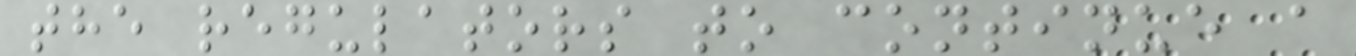the regulators to continue a
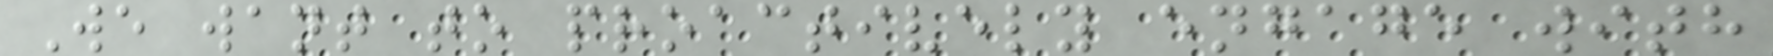We want to proactively engage with
